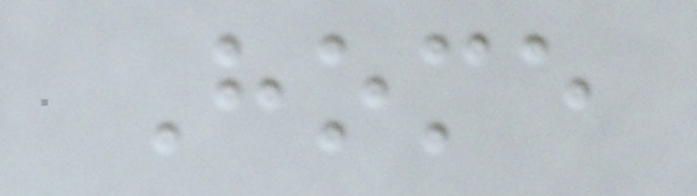Home
